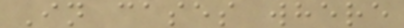In cases where
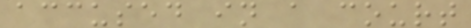accused in a court
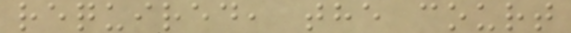required, the court
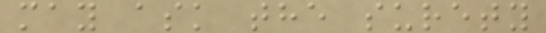may ask the surety
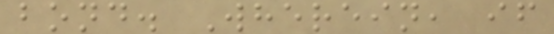bond. Wherein, if
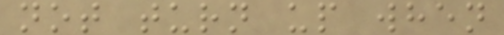not turn up when
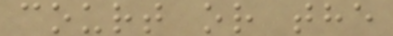court or the
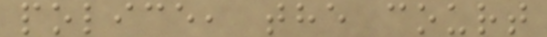police, the court
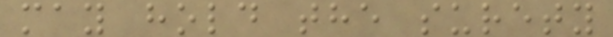may hold the surety
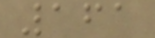161
